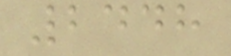2448
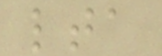lta
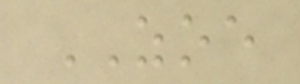ZOE
